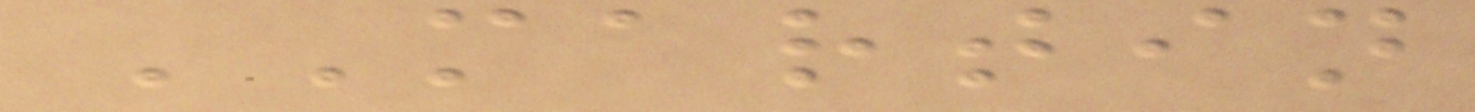MARTIN
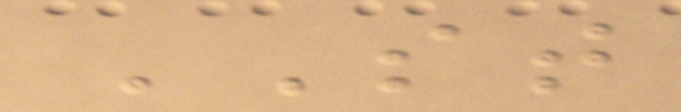ST
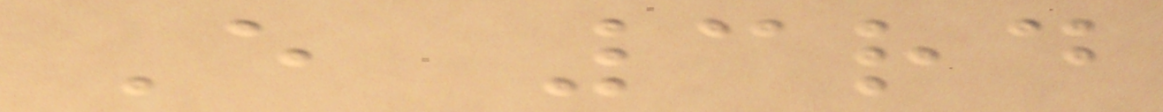E 3rd
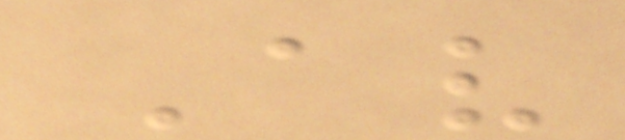Av
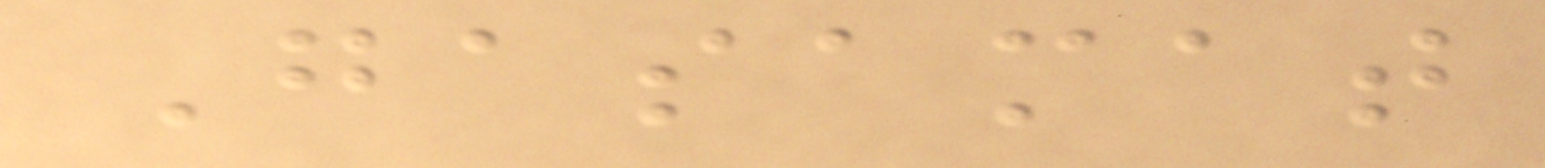Gasamat
